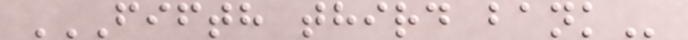FIFTH THIRD BANK
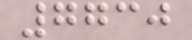7730
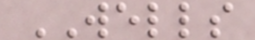WELLS
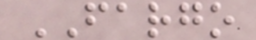FARGO
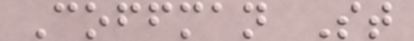Coffman St
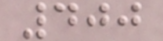400
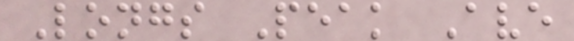Longs Peak Ave
